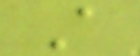A
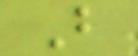B
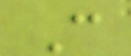C
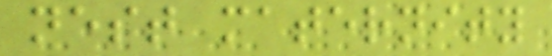nest maternity
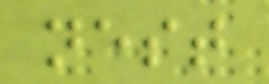nest
